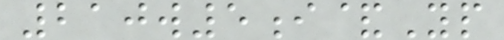210w5i&Yp
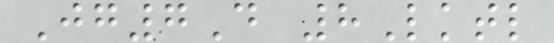Jg7D 8Lktl
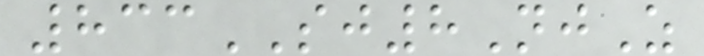833SJ8NjZ
